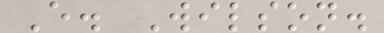E. Wilson.
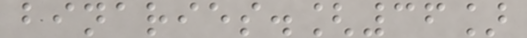binaries.[36]
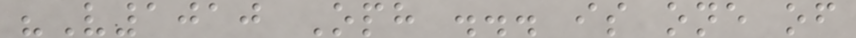"V1010 Oph ... is one of
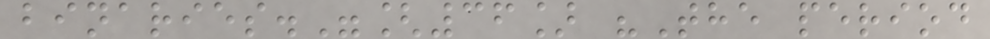binaries."[36] "The period
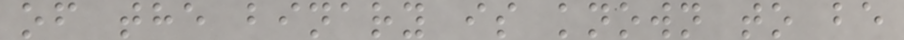of the binary is known to be
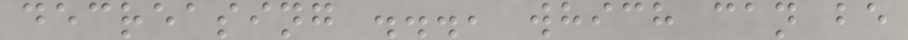decreasing ..., which can be
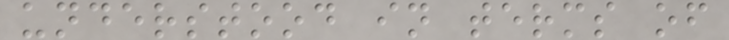understood in terms of
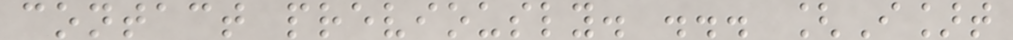contact previously. ... [I]t
